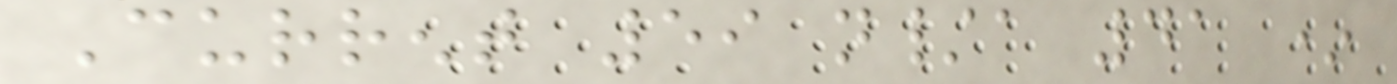Current 59 n/a 41 *
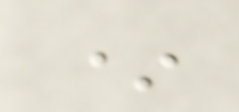*
